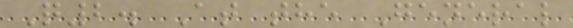Q2. At the General
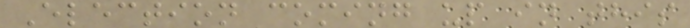Election coming up in this
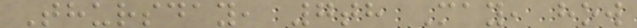Thursday, 7th May, how
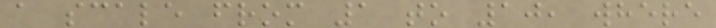a scale from 1 to 10, where
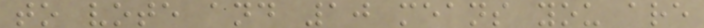to vote and 10 means you are
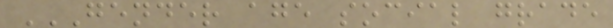GENDER AGE SOCIAL GRADE
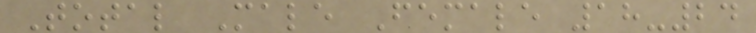Total Male Female 18-24
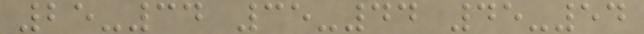25-34 35-44 45-54
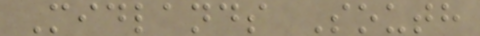Midlands South
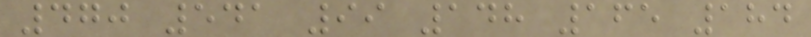470 541 99 148 165 184
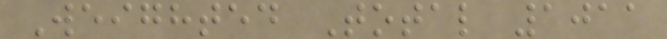Weighted Total 1011
